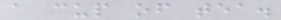a cup of tea.
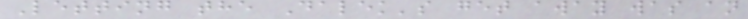Letting the Dalek's get away was an
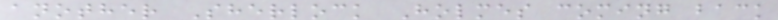another Sherlock Holmes coming back
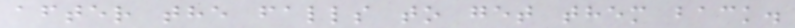after the falls to get them back.
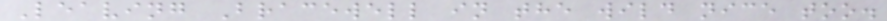Leaving Bracewell in the wild nice too.
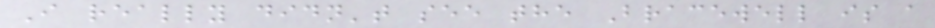I really didn't see the Bracewell is a
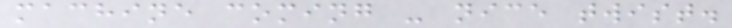machine coming - nice twist.
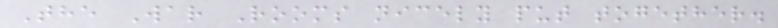The War Rooms nicely put together.
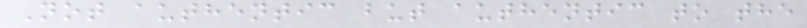Not authentic but authentic to the
